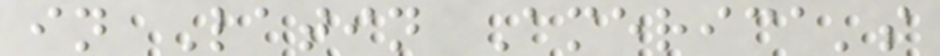in Latin America's
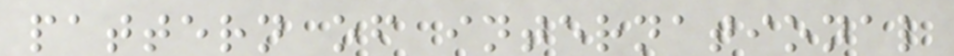pattern of international
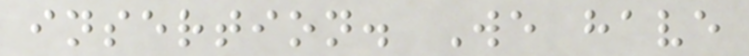insertion. We have
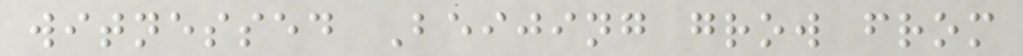witnessed Beijing grow from
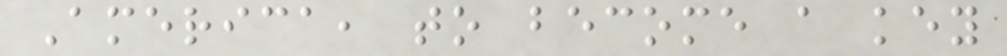America, to become a key
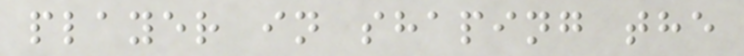player in shaping the
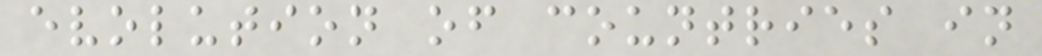evolution of countries in
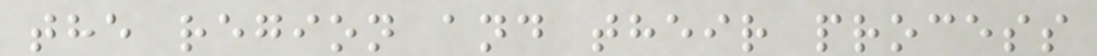the region and their process
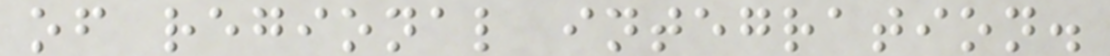of regional integration.
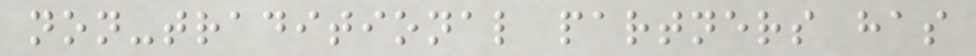non-traditional partners has
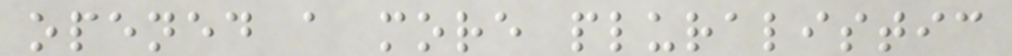opened a more pluralistic
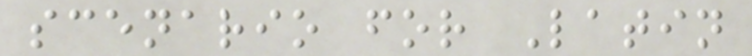scenario for Latin
